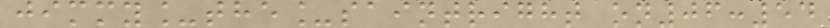jimmy_the_saintright on06:54
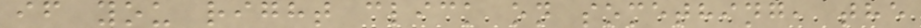if you right click on something, the
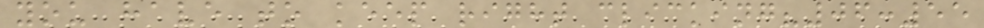you have to keep right clicking?06:55
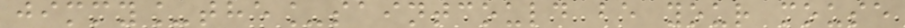jimmy_the_saintcould be your mouse
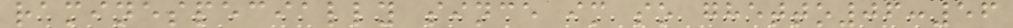raminespecially since im so ghetto06:56
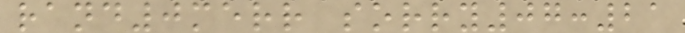rand0merr sorry07:21
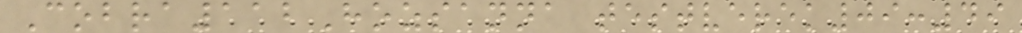Cobra112Hozsanna testverek09:49
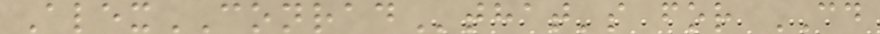AlexCONRADthat's for CD
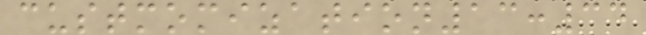custmomization13:34
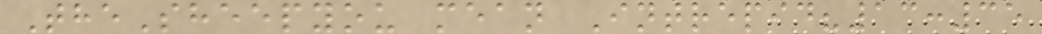TheSheepyou mean Intrepid?13:35
